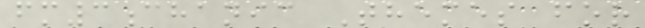fm3chanic Themes for
